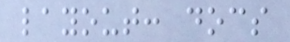layout: docs
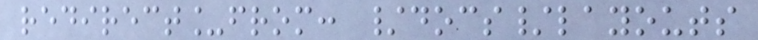redirect_from: /docs/layouts
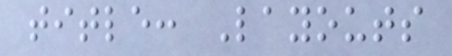title: Layouts
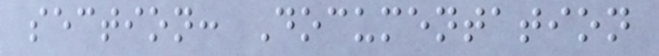section: Documentation
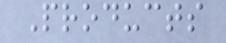Products
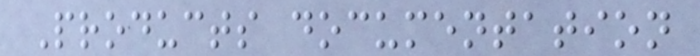Products documentation
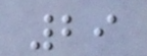29
